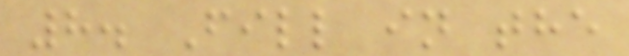8. Fill in the
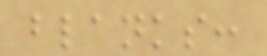blanks:
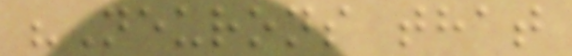"Neurons that
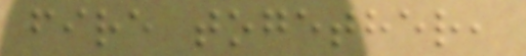fire together,
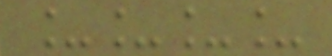____
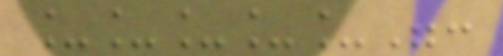_____":
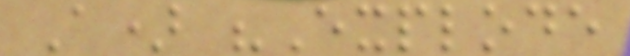A) "Explode
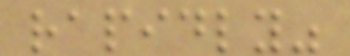rapidly"
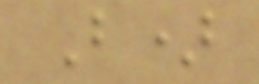B)
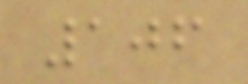106
